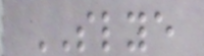SLYE
